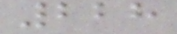228
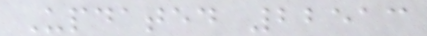Updated 22513
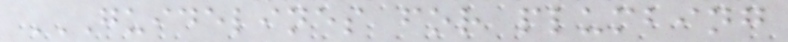GUIDELINES FOR PLUMBING
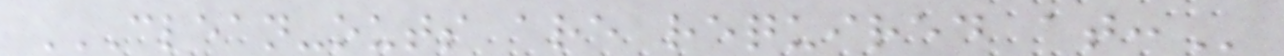CLEAN-OUTS ARE REQUIRED AT:
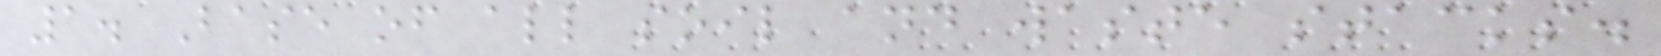1. Base of all soil and waste stacks.
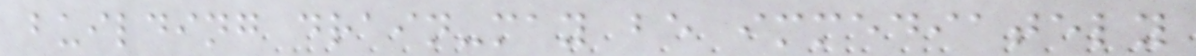building drain-may be immediately
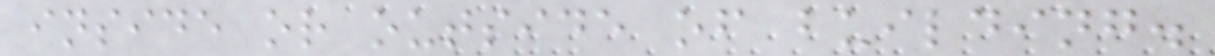inside or outside of building.
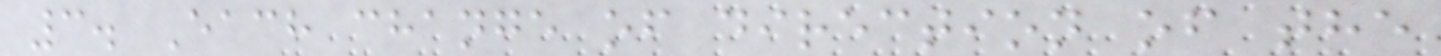3. Each change of direction of the
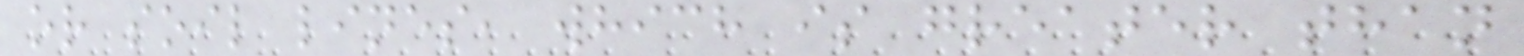or soil lines, which is greater than
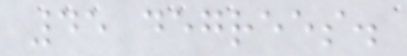45 degrees.
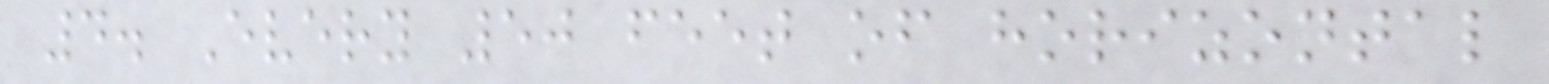4. Every 50 feet of horizontal
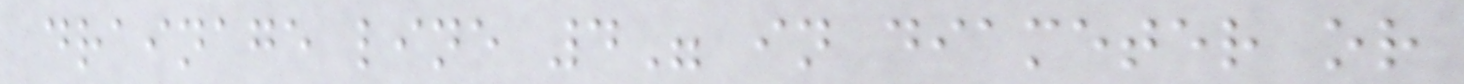drainage line 4" in diameter or
